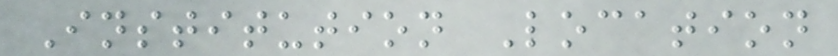Institution Location
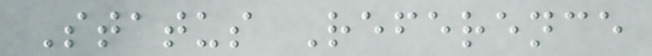Status Reference
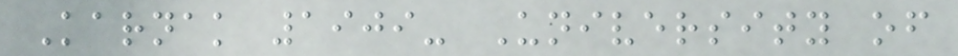Karnak 1909- University of
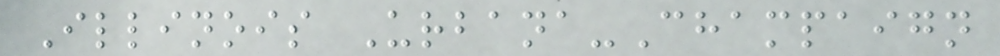Illinois Urbana-Champaign
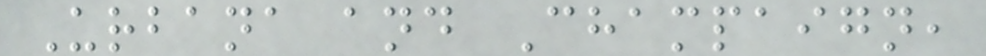Urbana and Champaign,
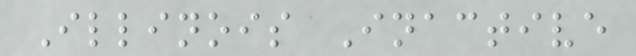Illinois Inactive
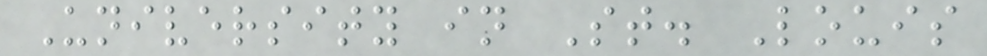University in St. Louis
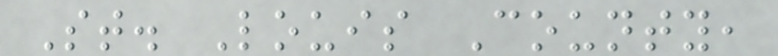St. Louis County,
